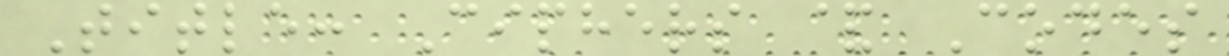Title: Ciphers & Codes
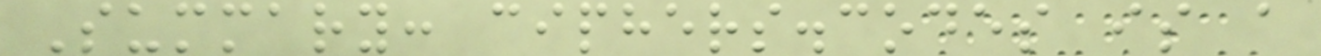Summary: ciphers.codes is a
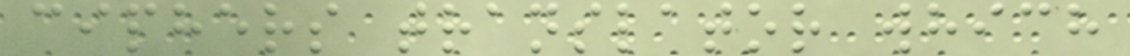ciphers translator which
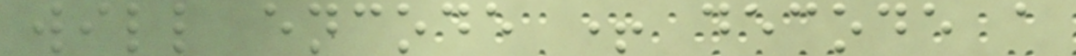will encode + decode a
